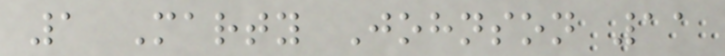1 Marty Johnson 11
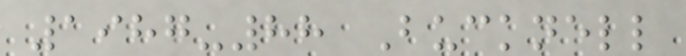1987-88 Bucknell
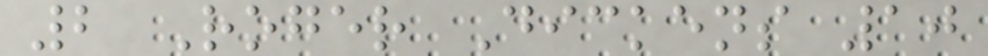2 Roger Dickens 10
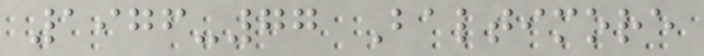1976-77 Baltimore
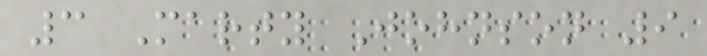3 Marty Johnson 9
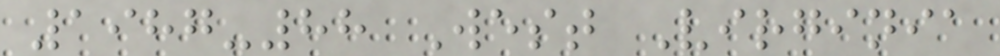1987-88 West Virginia
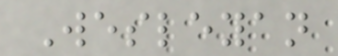Wesleyan
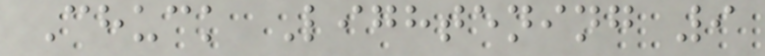Chuck Lightening 9
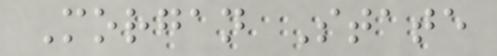Morgan State
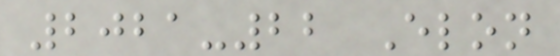2021-22 Elon
